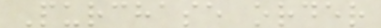Purchase order
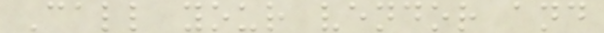Call your vendor and
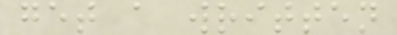get a written
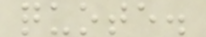quote.
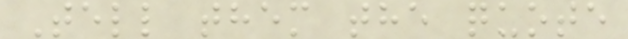Tell them the quote
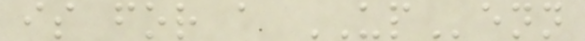is for a UPenn
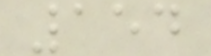154
